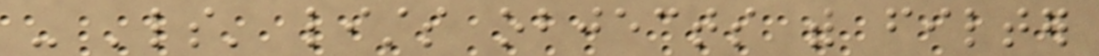- 'ls' lists objects with filter
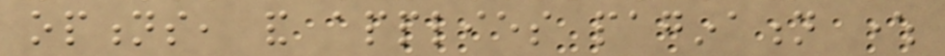options, and applies pagination where
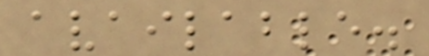available.
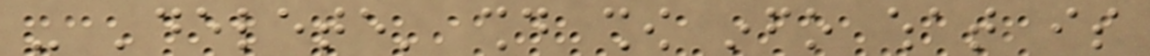- 'delete' should show info what is
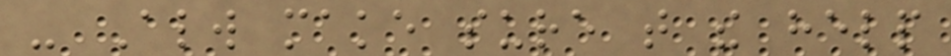- Always make sure that the help
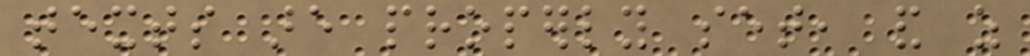texts are properly set, and as
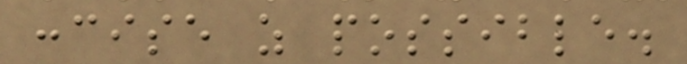concise as possible.
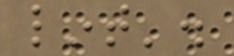lint'.
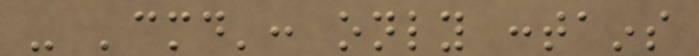- 'cmd': only contains
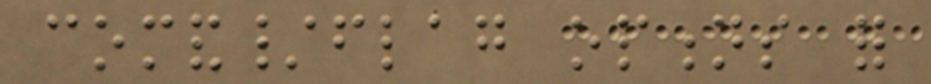comand/flag options for
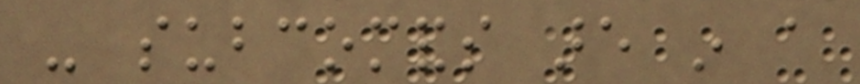- subcomands are in a
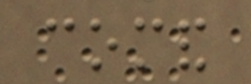comand
